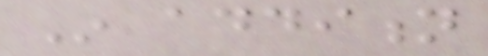In addition
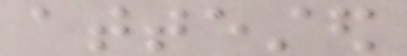attested
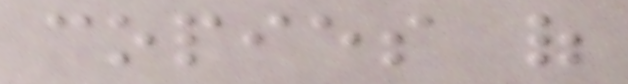copies of
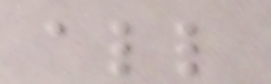all
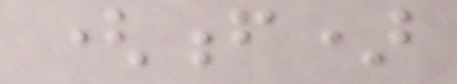(f)
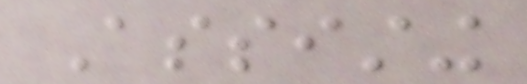Assisting
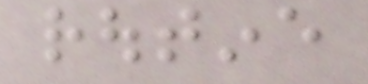routine
